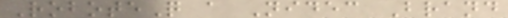RoboteQ a Nidec Brand
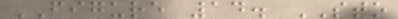FIGURE 14. STO
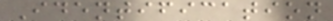Identification
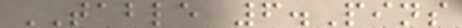TABLE 6.Pins
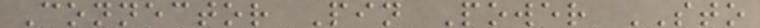Connector Pin Power STO
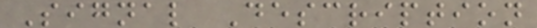Signal Description
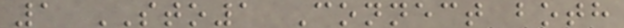1 STO1 Connect both
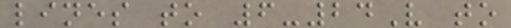lines to 6-24V to
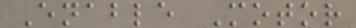Enable Motor
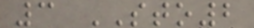3 STO2
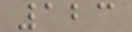123
